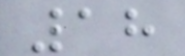18
